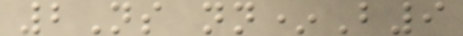2Ns nn*B9
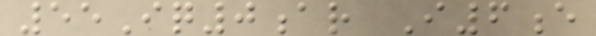55Iq0ar I6e
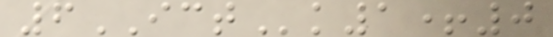6ICTk1+0
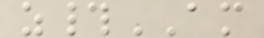z#AM
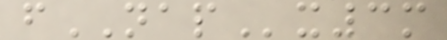fNAPx3m
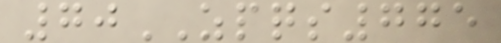70ZPQS775
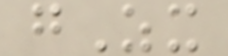gZx
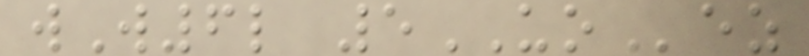wW6l 5UOez
